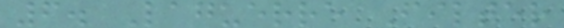6. Laguerre Filter
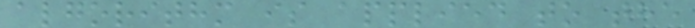algorithm is applied to the
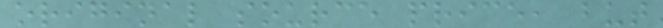original source price, but
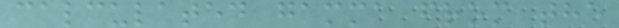calculated gamma from the
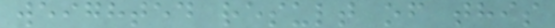weighted result of this
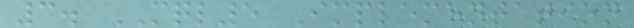3. MQL5 Implementation
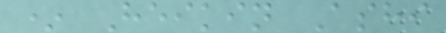* Heikin Ashi
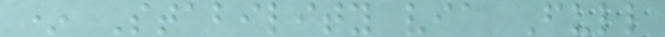* Stability via Full
